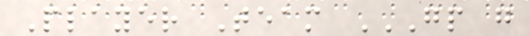Player Team GP G
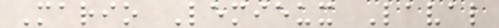Mario Lemieux Laval
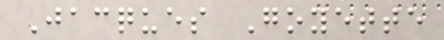Jacques Goyette
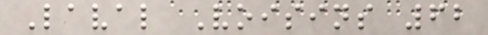Laval Voisins 62
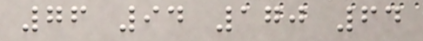76 94 170 64
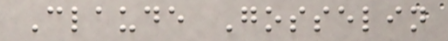Claude Gosselin
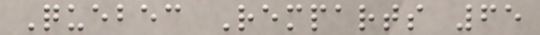Quebec Remparts 65
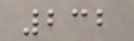232
